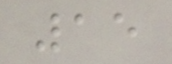15
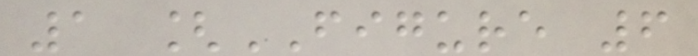1 [FIGURE 6
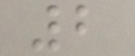2
